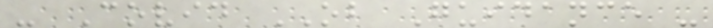- Covid OB Guidance -
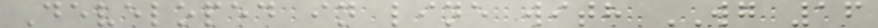Developed in line with WG 16
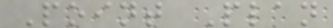Point Plan
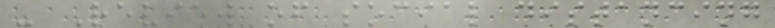- Review of social distancing
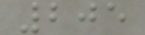205
